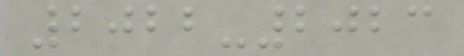2022-2023
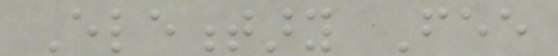Elementary Fee
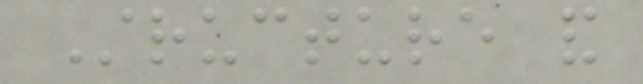Structure and
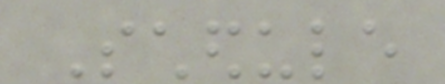Schedule
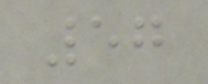57
